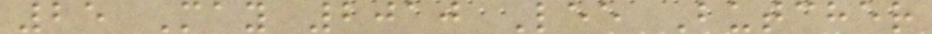25 May 2010 Lee Butcher
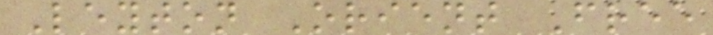Leyton Orient Free
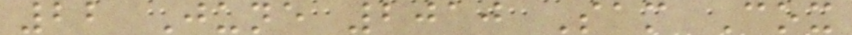22 June 2010 Sam Cox
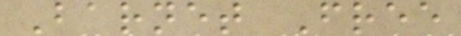Barnet Free
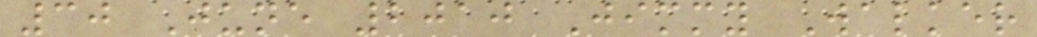30 June 2010 Jimmy Walker
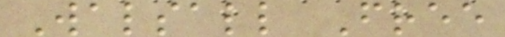Walsall Free
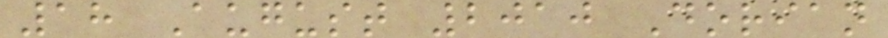18 August 2010 Dorian
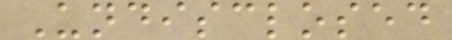Undisclosed
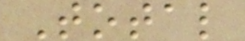Total
